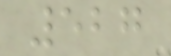527
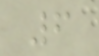6
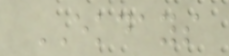EKDAYS
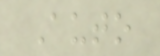Auto
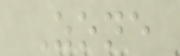Zone
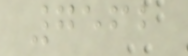7562
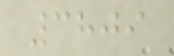3809
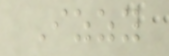Izzy
